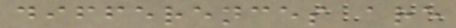differences are
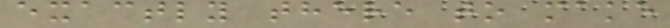exactly there to make
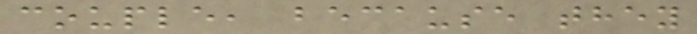couple, because they
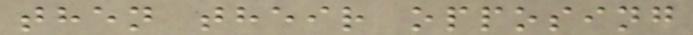then their opposing
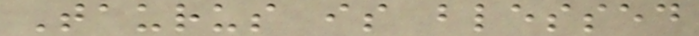Taurus is blessed
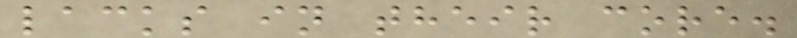lacks in their core.
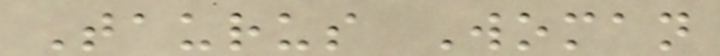Taurus Woman
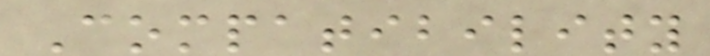Compatibility
